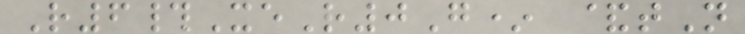R6#XeR0G* &tN
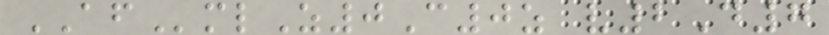AFmlZ0C0z v2D7
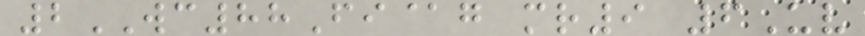2WC88Fi@g mr9 6Uv
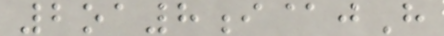2oa8i@jH
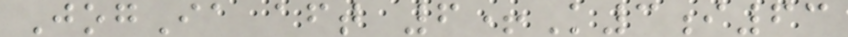JogIa aft 6+K3i63
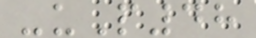-uP48
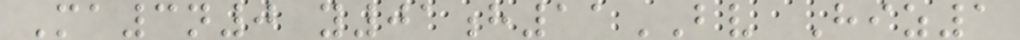Ma3n0 y01h11BV Hiz1
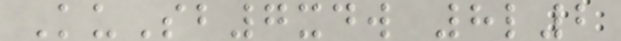KuSb7xdw 8l2
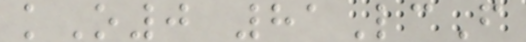kO0 81LcF
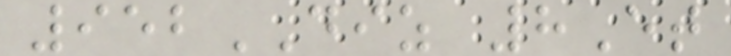952DIZ 8Et
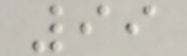99
